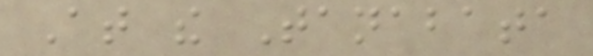At the Tanabata
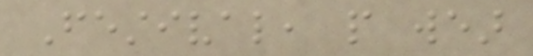Festival, people wear
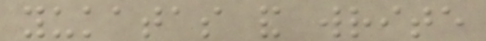yukatas and write
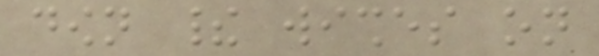down their wishes on
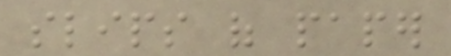slips of paper
